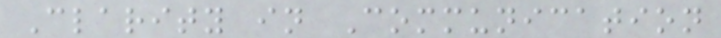Clarity in Communication
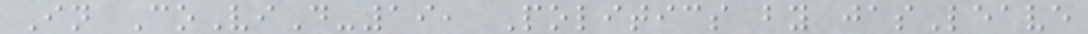In CoViD-19, Politics by jasLeave
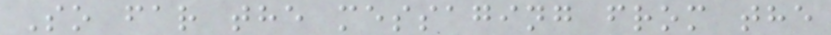So far the messaging from the
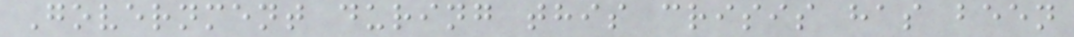Government during this crisis has been
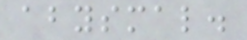abysmal.
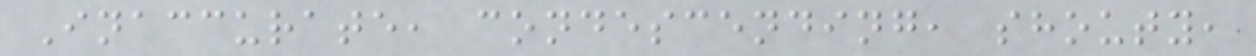Inaccurate, condescending, shouty,
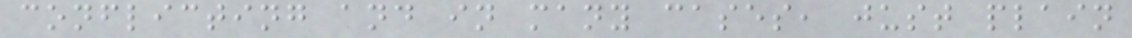conflicting and in many cases, just plain
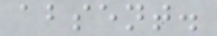absent.
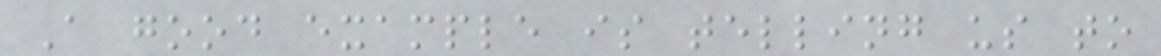A good example is telling us to
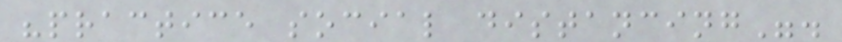"practice social distancing".
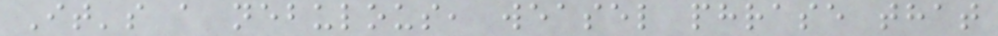It's a nebulous, weasel phrase that
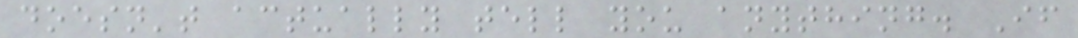doesn't actually tell you anything. If
